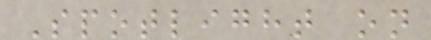Spotlight on
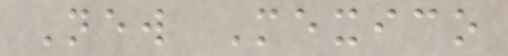New Mexico
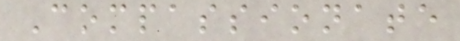Compassionate
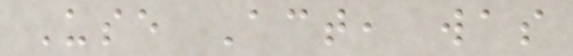Use Act, was
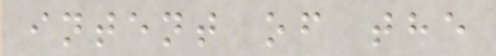intent of the
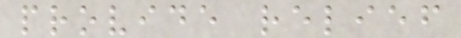provide relief
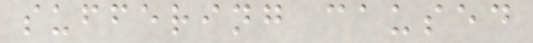suffering caused
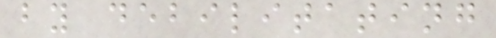by debilitating
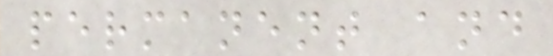permanent and
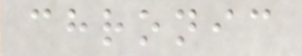chronic
